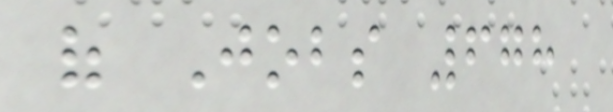of Jobs 678
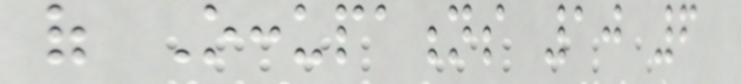of Occupations 10 6
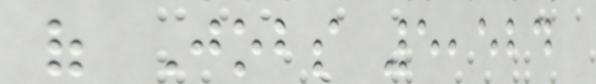of Jobs 5,524
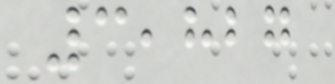3,827
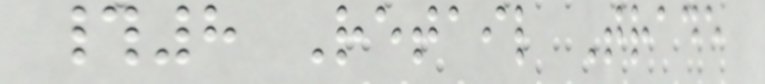#8 Retail Trade
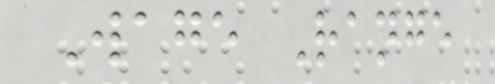Wage Range
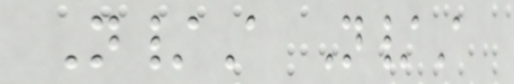N/A N/A
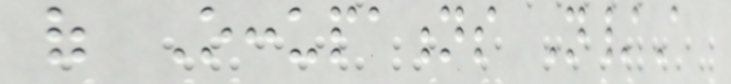of Occupations N/A
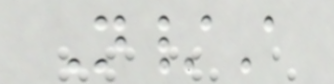N/A
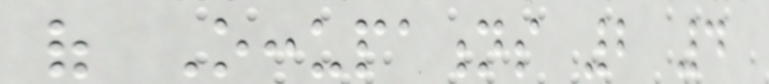of Occupations 2 4
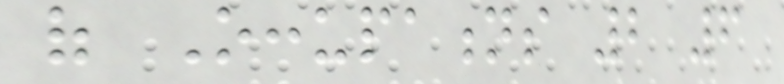of Occupations 2 6
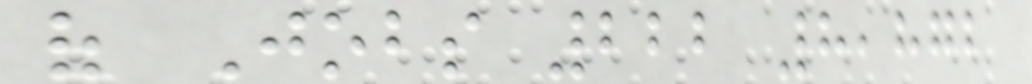of Jobs 222 8,872
